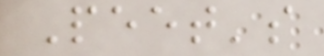Peet's
